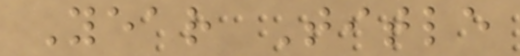Year Title
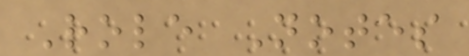Role Notes
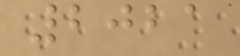2021
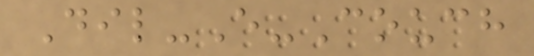Dil-E-Couch
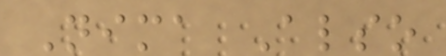Nima Also
